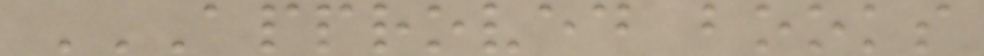APPROVED BOOKS
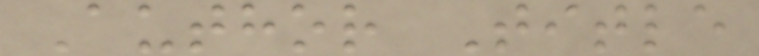Author Title
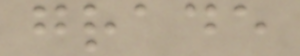grade
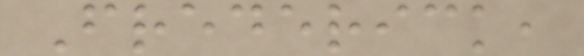Frederick,
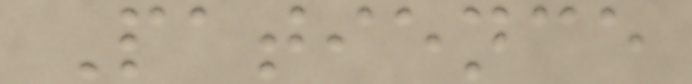Patience
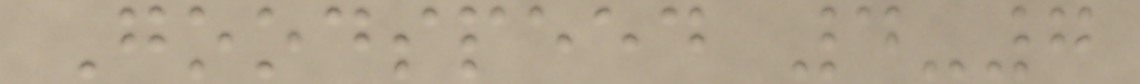Goodspeed 4-7
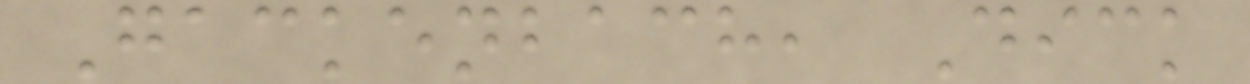Gackenbach, Dick
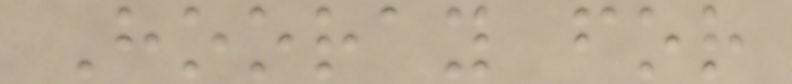Hooray for
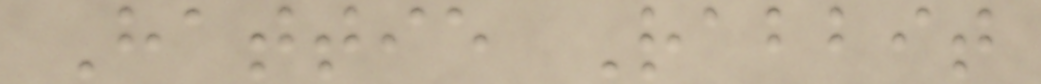Hattie Rabbit
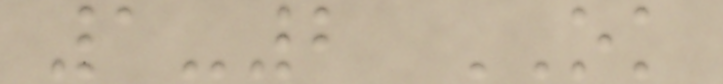1-2 OK
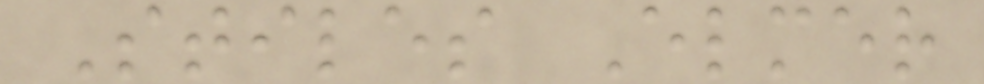Stiles Elmer
